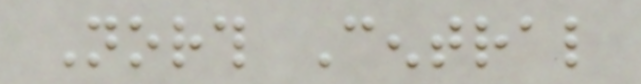North Central
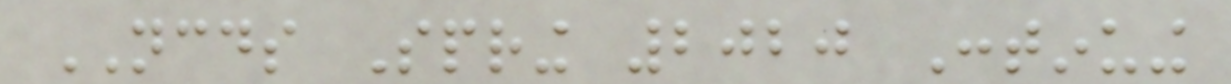NCDS Spring 2020 Continuing
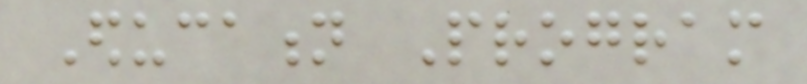Education Program
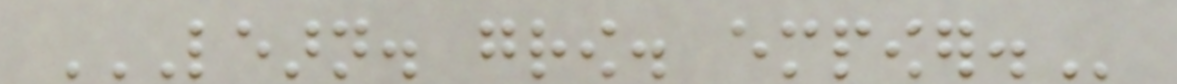LEARN. GROW. EMPOWER.
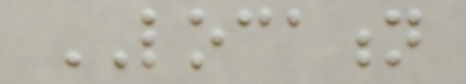LOCATION
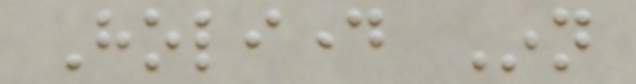Holiday Inn
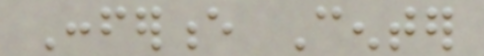Conference Center
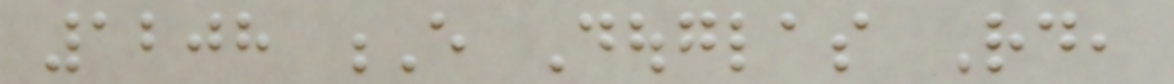1208 E Douglas Rd,
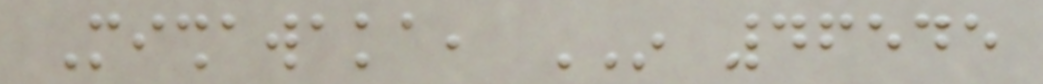Mishawaka, IN 46545
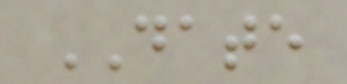DATE
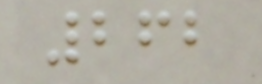262
